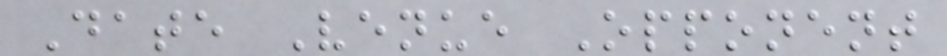Date Venue Opponent
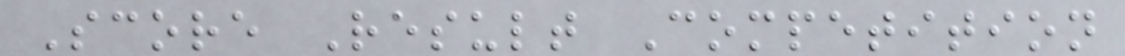Score Result Competition
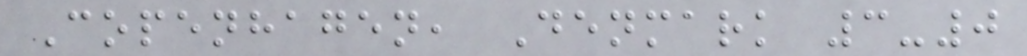Copenhagen, Denmark 3-0
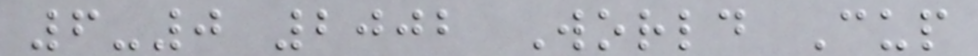6-0 2002 World Cup
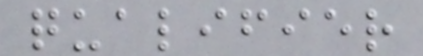qualifier
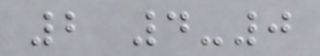2 4-0
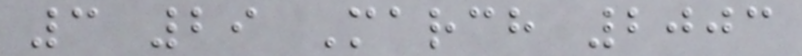3 29 March 2003
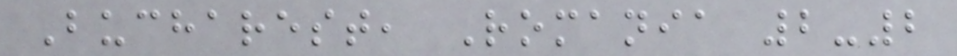Bucharest, Romania 2-2
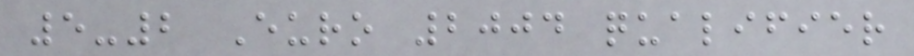5-2 Euro 2004 qualifier
